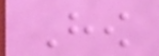How
